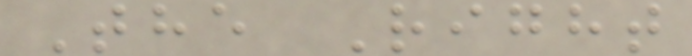The Right
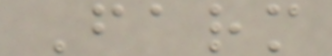Farm
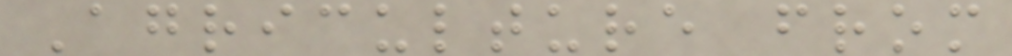Agriculture from
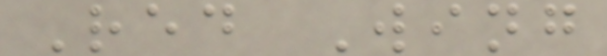Red Wing
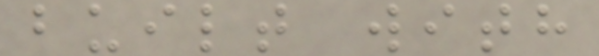built with
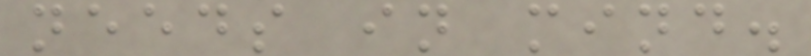needs in mind.
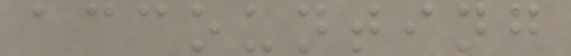accounting
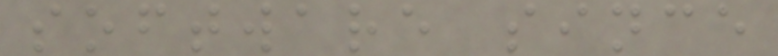software since
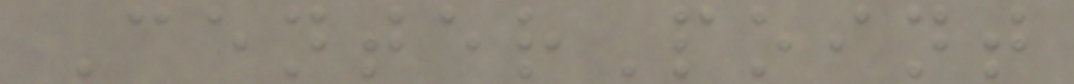CenterPoint
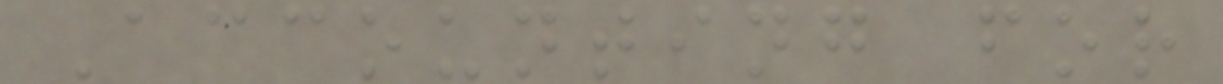Accounting for
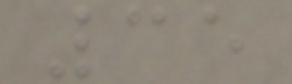35
